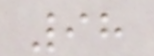98
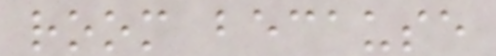room because
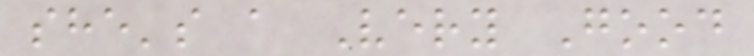she's a Very Good
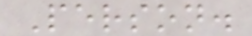Person.
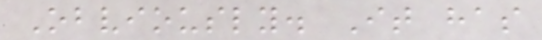Obviously. It has
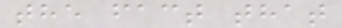the fact that
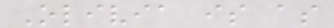Olivia is as
